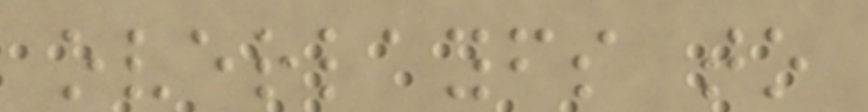overlayfs to
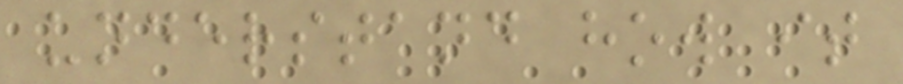understand how it
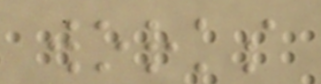works
